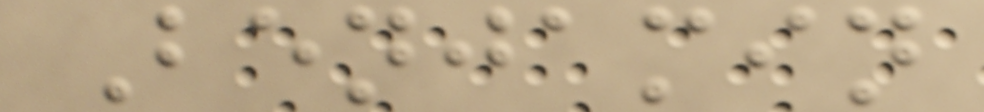Benjamin
